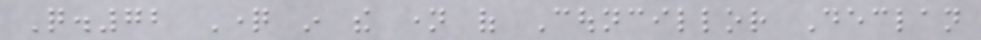Q.72 Question in the name of Councillor Declan
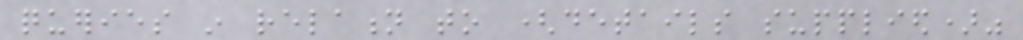queries in relation to (details supplied)"
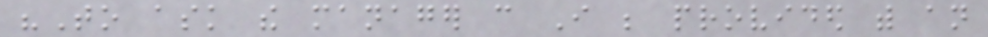"To ask the manager can I be provided with an
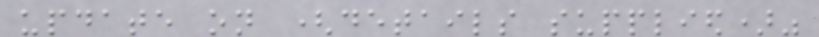update on (details supplied)"
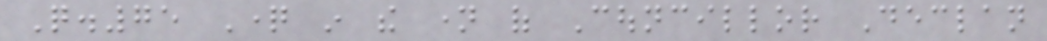Q.75 Question in the name of Councillor Declan
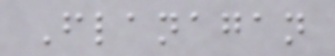Flanagan
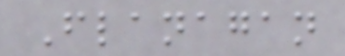Flanagan
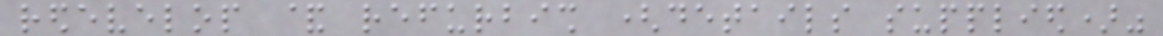redevelop & refurbish (details supplied)"
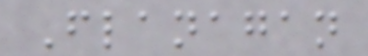Flanagan
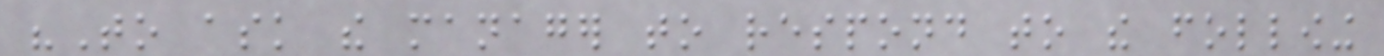"To ask the manager to respond to the following
